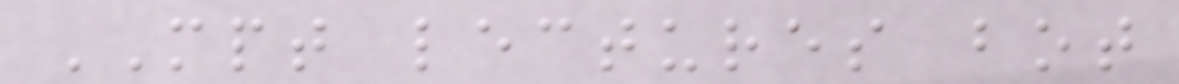MPT lectures bot
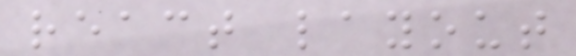react layout
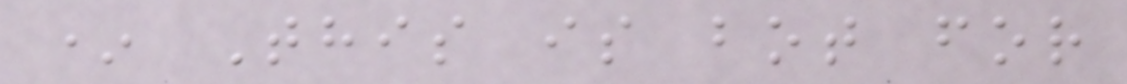* This is bot for
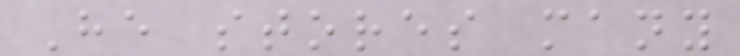He stores many
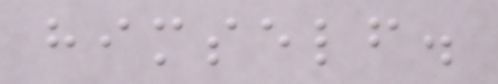himself.
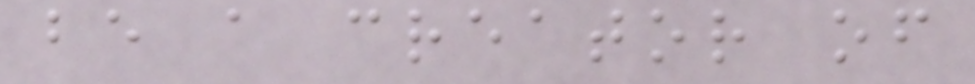be a creator of
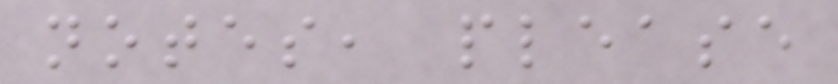notes, please
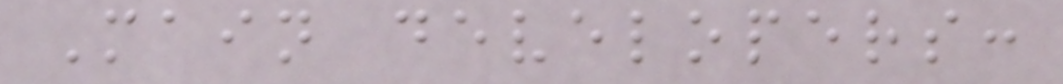Main developers:
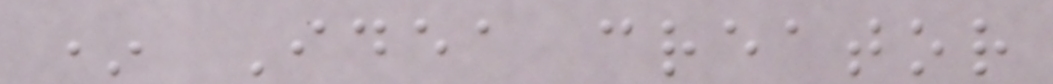* Idea creator
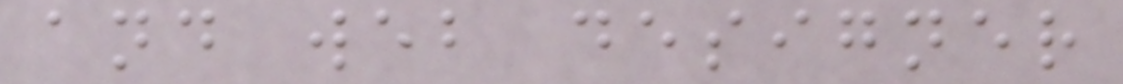and web designer
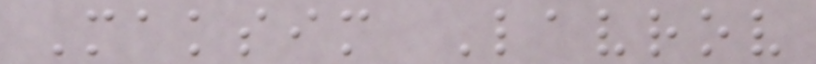Maksim Lavrov
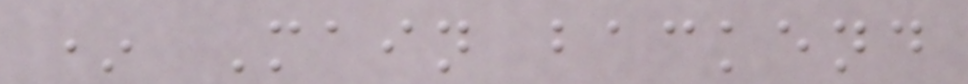* Main backend
